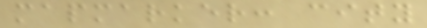mapmarker: city
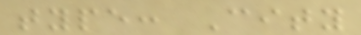type: City
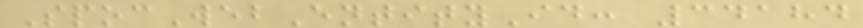SpocWebEntityId: 34184
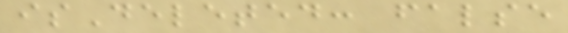isDeleted: false
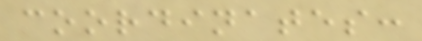coordinates:
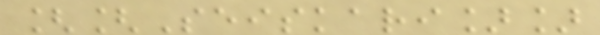[[Seiskari]]
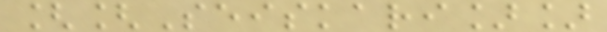[[Seiskari]]
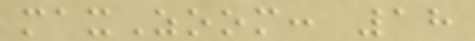maxZoom: 18
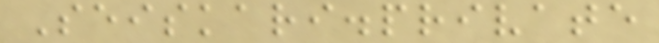Seiskari.private
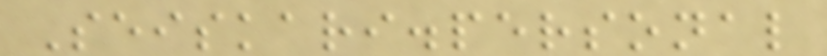Seiskari.personal
